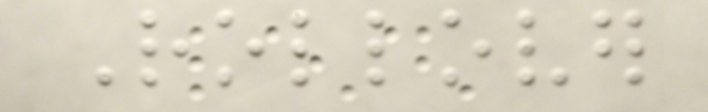Rollover
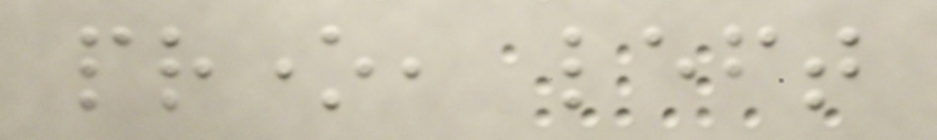prone, left
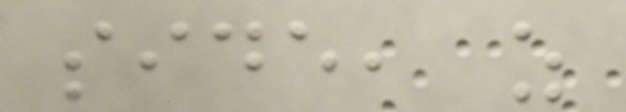side, as
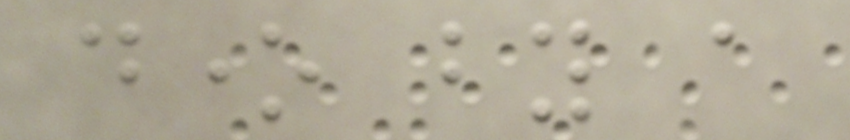done by a
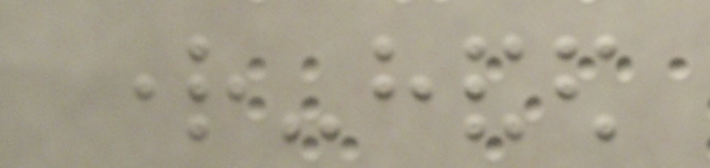right-handed
